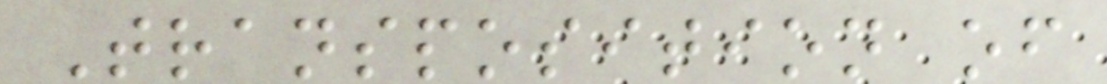Transposition of
